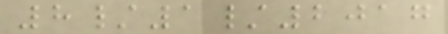8/1/2017
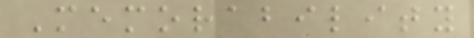Memorability
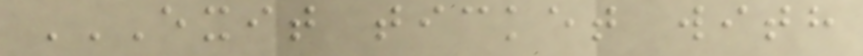EXIT TICKET WITH
